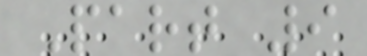Part 9
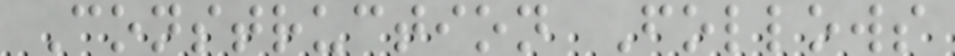Construction Follows
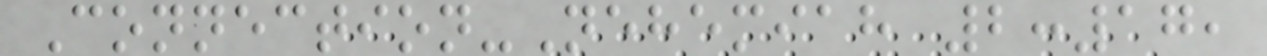Connection-Nehemiah 2:17,
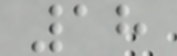18
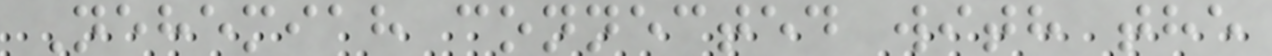Nehemiah connected with the
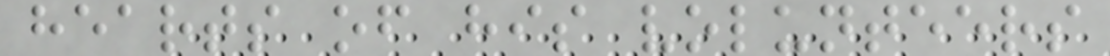hearts of his volunteers
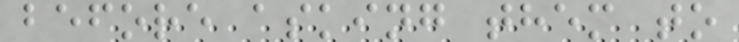before asking them to
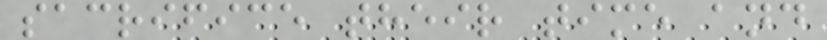sacrifice their time and
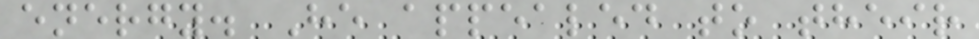energy. He appealed to their
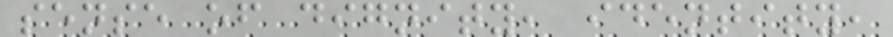sense of dignity, identity,
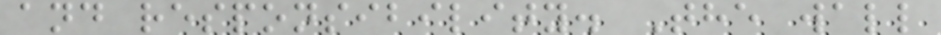and responsibility. The wall
